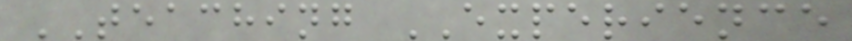TEACHING EXPERIENCE
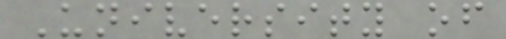University of
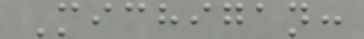Michigan:
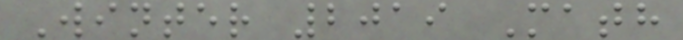Winter 2019 Math
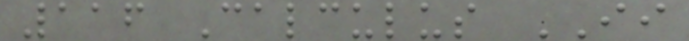116 Calculus II
